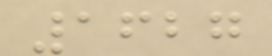1627
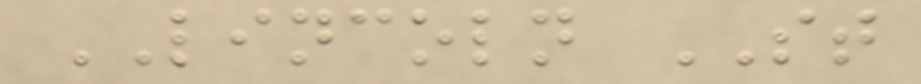LINCOLN ST
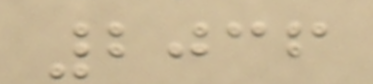2036
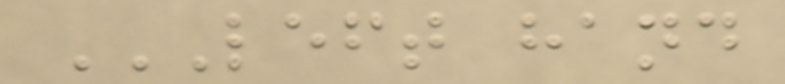LEFT HAND
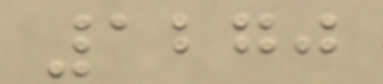1270
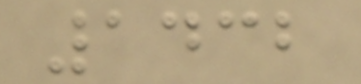1432
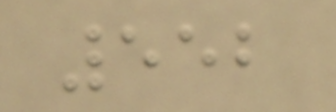552
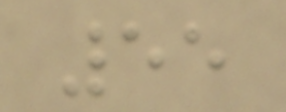55
